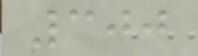300
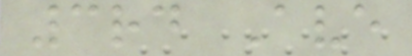3rd Ave
